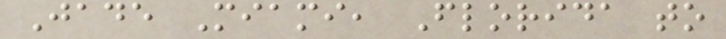Jade Miami, Florida to
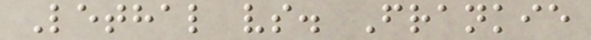Lethal vs. Frankie
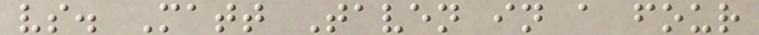vs. Matt Taven in a four
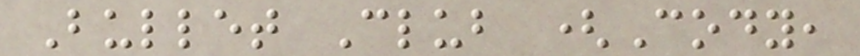Bullet Club (Cody,
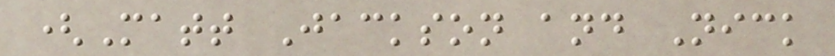(Matt Jackson and Nick
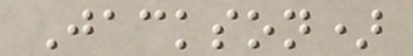Jackson)
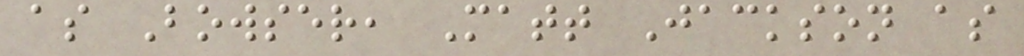as Bowser, Matt Jackson as
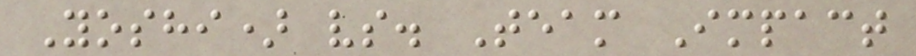Yoshi) vs. Team Impact
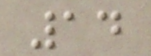14
